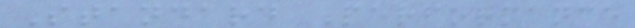Standard Performance
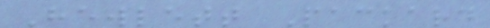Hewlett Packard
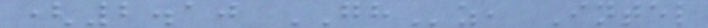(2.10 GHz, Intel
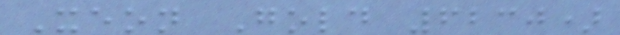Xeon Gold 6230)
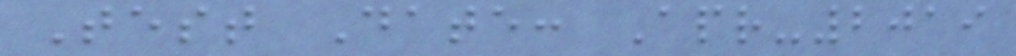Test Date: Apr-2019
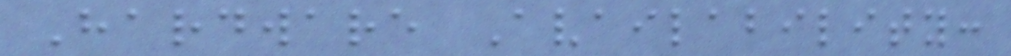Hardware Availability:
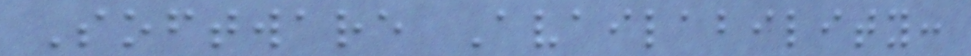Software Availability:
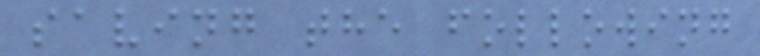saving the following
